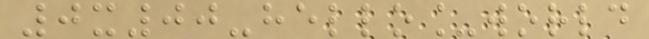0x00-hello_world
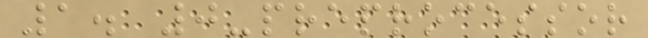1. 0-preprocessor
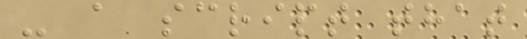- a script that
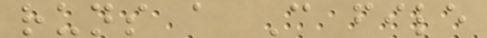runs a C file
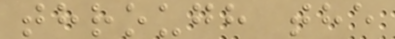through the
